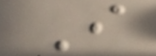I
